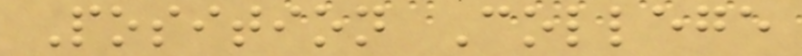Position College
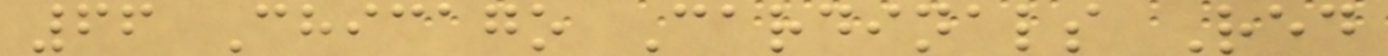66 Chicago Cardinals Red
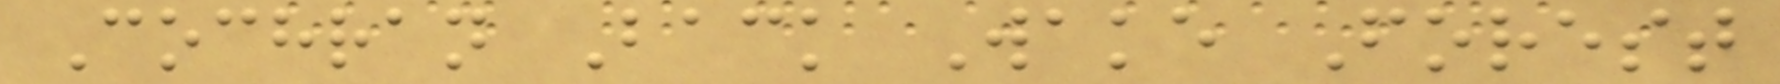Cochran Back Wake Forest
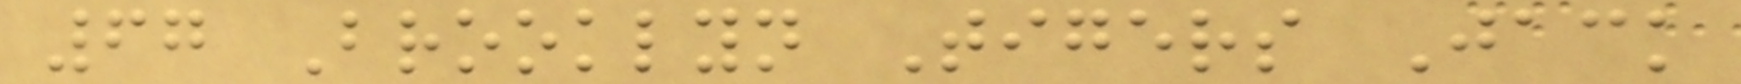67 Brooklyn Tigers Jack
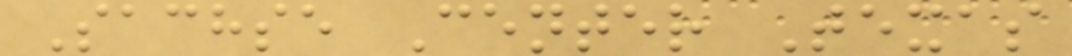Sachse Center Texas
